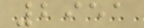2951
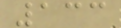133
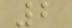2
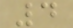4
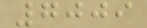7009
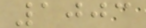1003
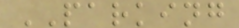PARKING
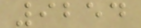9254
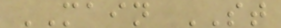MAIN ST
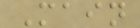Main
